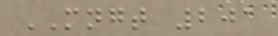MNGT 201
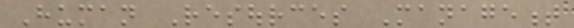Human Resources Management
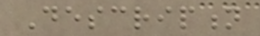Description
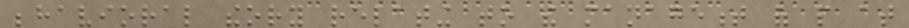behavioral theory relating to the management of people at
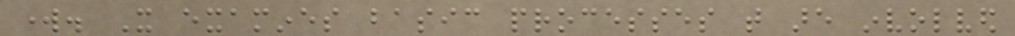work. It examines basic processes that are involved
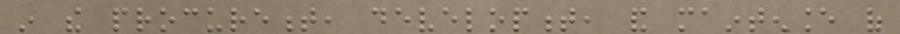in the procurement, development, and maintenance of
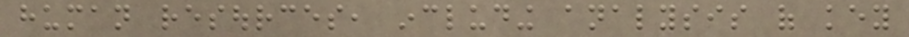human resources, including analysis of key
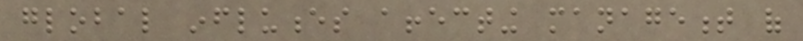global influences affecting management of
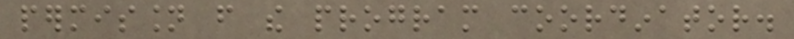permission from the program coordinator.
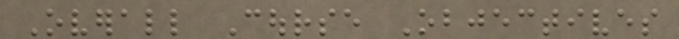Overall Course Objectives
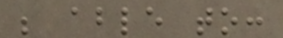be able to:
